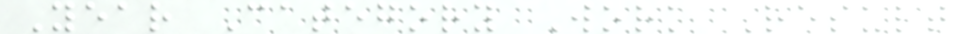Year Category Work Result
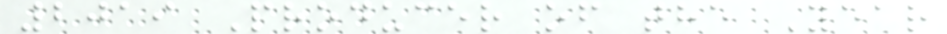2019 Producer of the Year
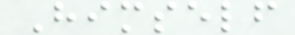Himself
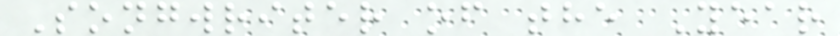Songwriter of the Year
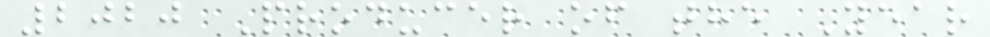2020 Producer of the Year
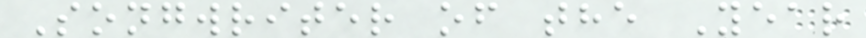Songwriter of the Year
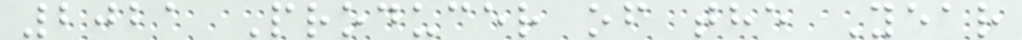2021 Producer of the Year
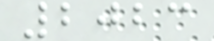2023
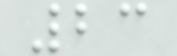23
